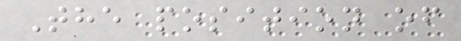The position of
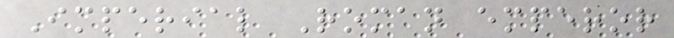Imperial Roman emperor
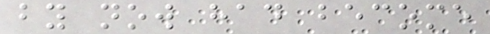by now had become
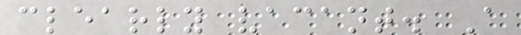clearly vacant. A
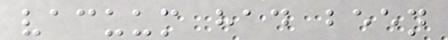vacuum had been
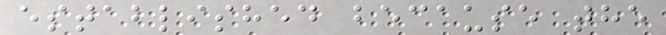established because the
